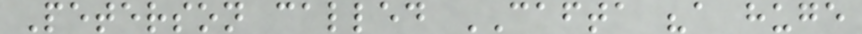Peterson called CAFTA "a huge
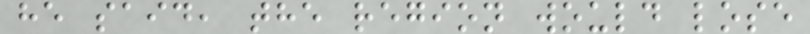he said, the region would lose
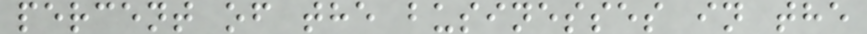percent of the businesses in the
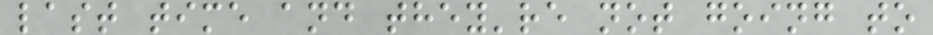last time and they're not going to
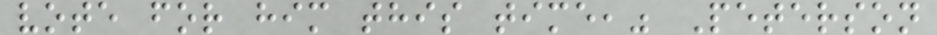vote for him this time," Peterson
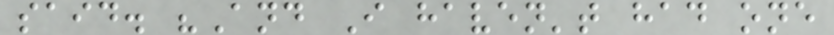said. "And I haven't had one
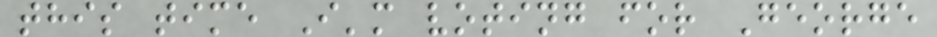this time I'm voting for George
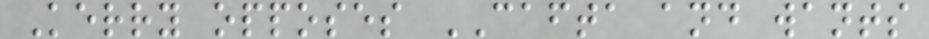Kerry opposes CAFTA and wants
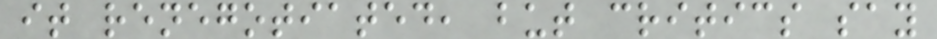it renegotiated, but critics say
